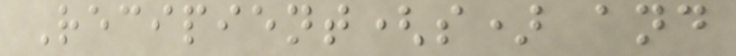Recipient(s) and
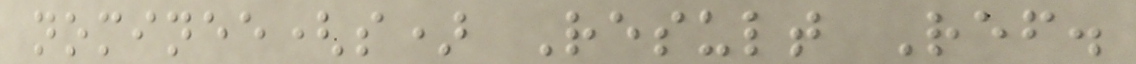nominee(s) Result Ref.
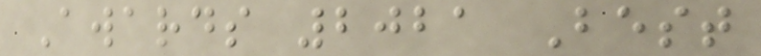Awards 2021 Best
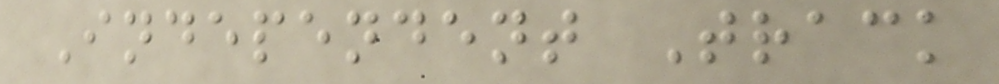Independent Track
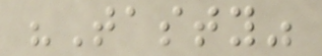"Tasty"
